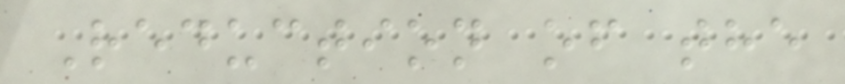Reduction of the
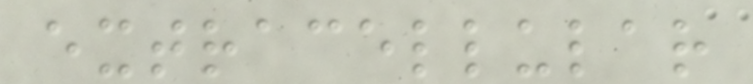extracellular
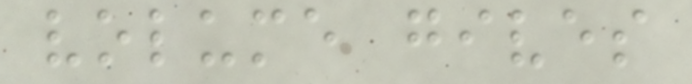volume gives
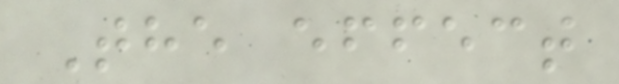The effect
